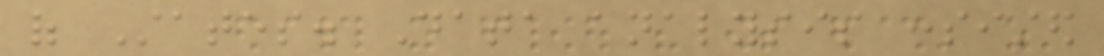of States. Data analysis consisted
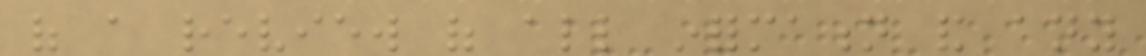of a review of all information and any
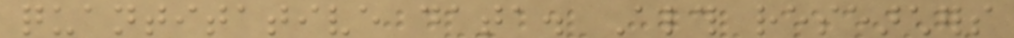quantitative data. Although researchers
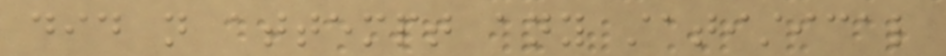did not attempt any statistical
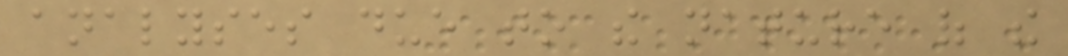analyses due to the nature of the
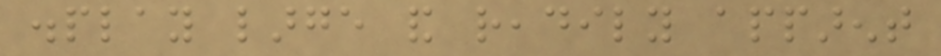display large and readily apparent
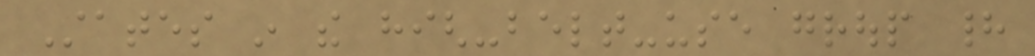States in the high-belt-use group had
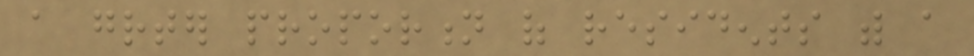a greater proportion of residents with a
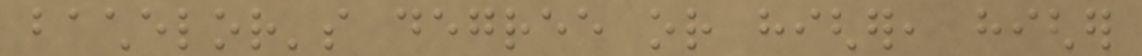bachelor's degree or higher, higher
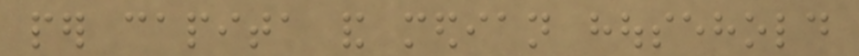per capita and median household
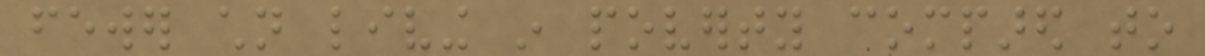fewer children living in poverty compared to
